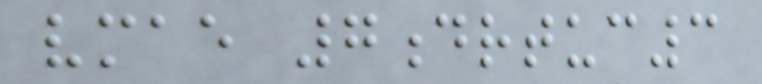vmae 7drtuc3
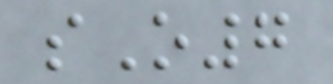sO7
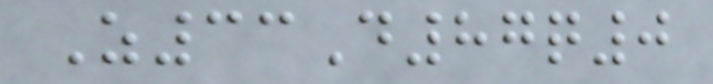Z33D87q0
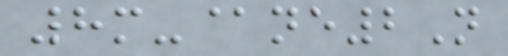8m-@ne2N
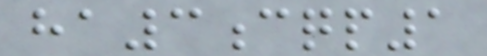ha3cqp1
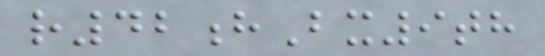r42hBx9th
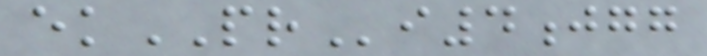ekPRi4jgg
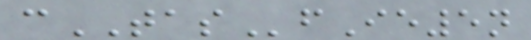cTASfIe5n
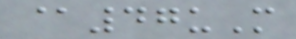@47uM
